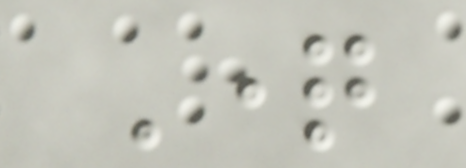Question
